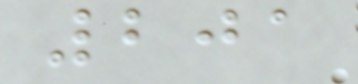201
